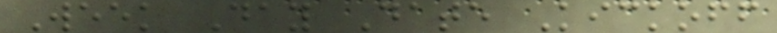Week Day Date Kickoff
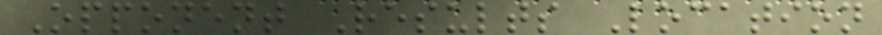Opponent Results Location
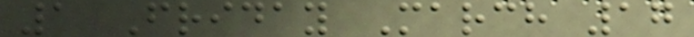1 Friday March 17
